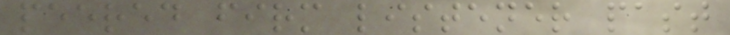peered firm listener past
